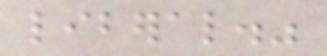liberal."
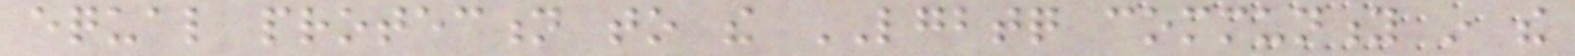equal protection to the LGBTQ community in the
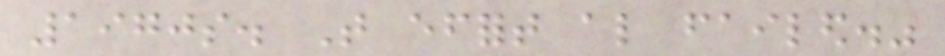1970s. That effort also failed."
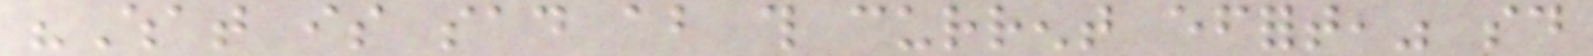"What is sad about this current effort," said
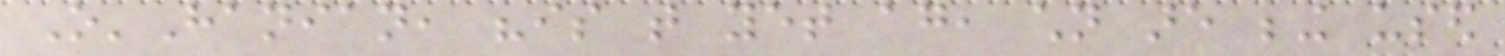O'Hanian, "is that yet again, children are being used
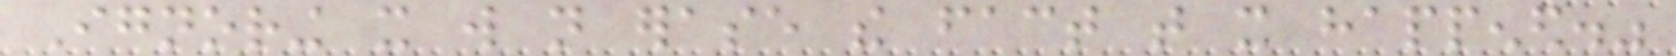Ignoring it will not erase the fact that it happened."
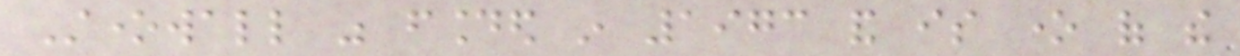Stonewall was founded in 1973 and is one of the
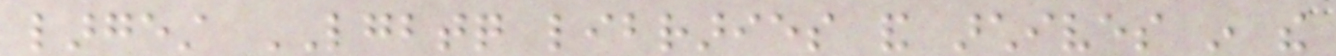largest LGBTQ libraries and archives in the
